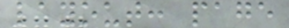layout: page
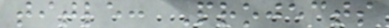title: Projects
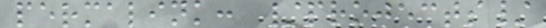permalink: /projects/
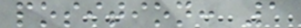position: 1
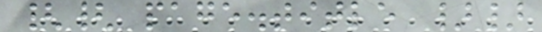{{ page.title }}
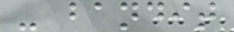- bandit
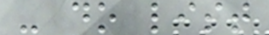- do list
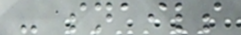- snails
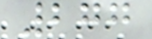277
